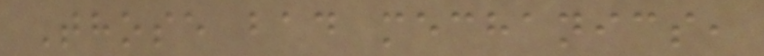Those bad mechanics,
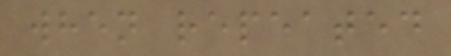when repeated
